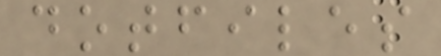dotfiles
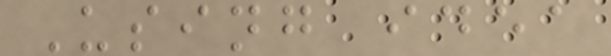Using idea
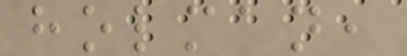holman,
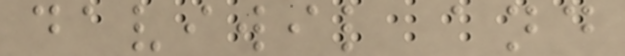daviwil and
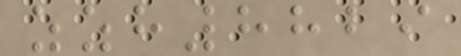zzh8829
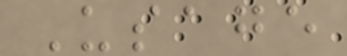Usage
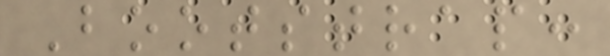Bootstrap:
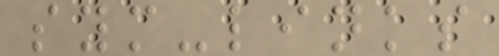sym-links
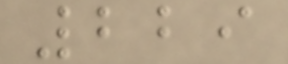229
